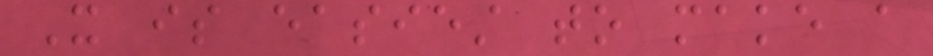It is easiest to make a
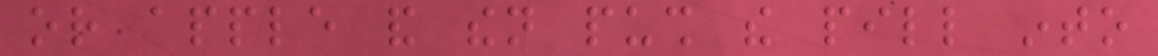or apple and then push the pill into
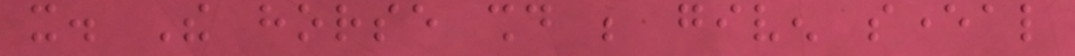it. The horse should be given several
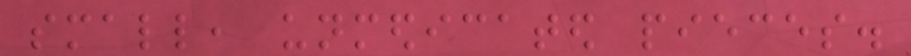small, unmedicated pieces.
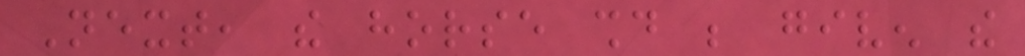Next, the horse should be given the
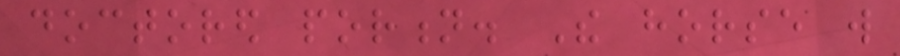doctored portion. The horse will
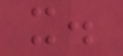it.
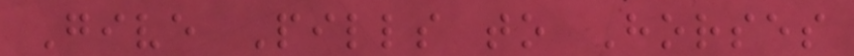Give Pills to Horses
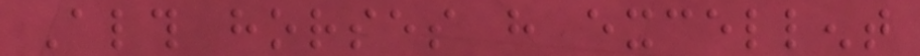Although horses have excellent
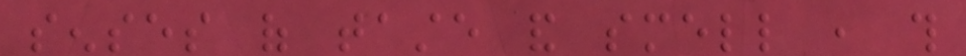senses of taste and smell , this
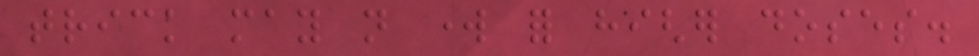trick may not work for higher doses.
